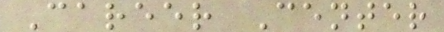Career Center
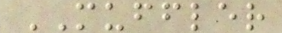MUFFLER
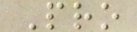Pro
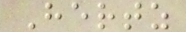Hertz
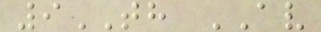9TH AV
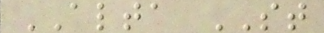ALTA ST
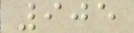905
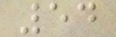54
